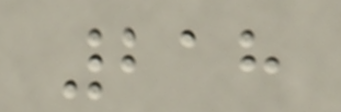218
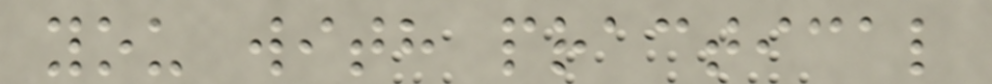you with practical
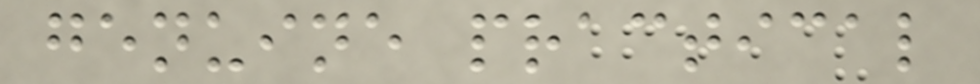genuine practical
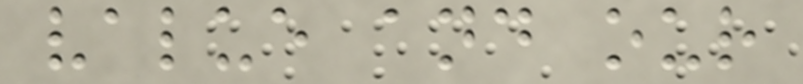value and our
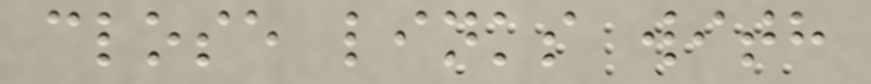close links with
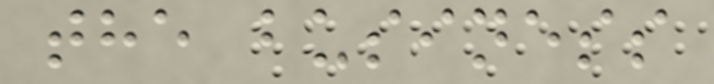the business
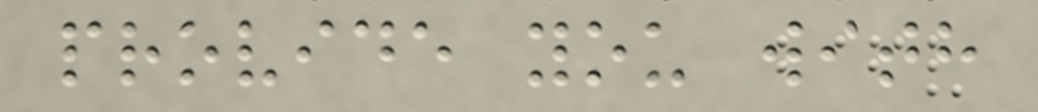provide you with
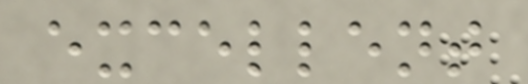excellent
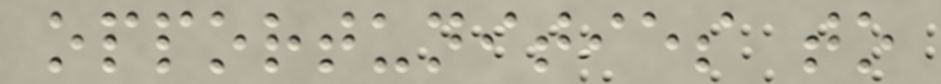opportunities to
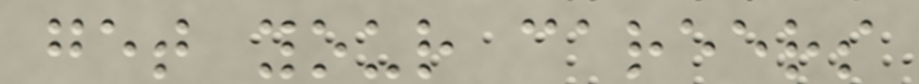get your careers
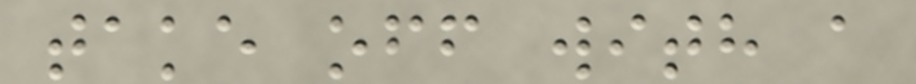take off with a
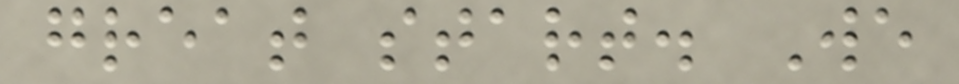great start. We
